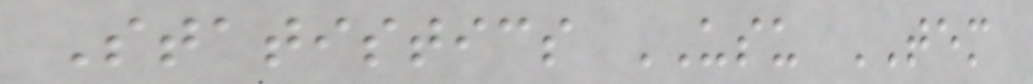Statistics USU TEM
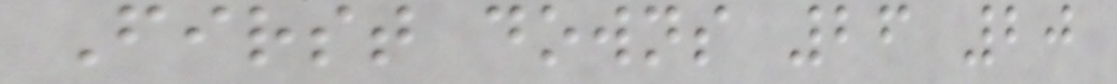First downs 26 20
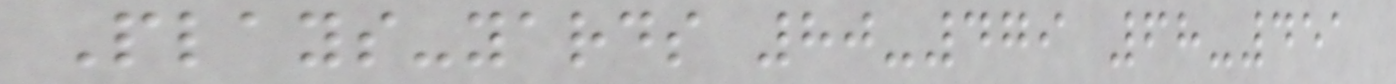Plays-yards 80-479 68-451
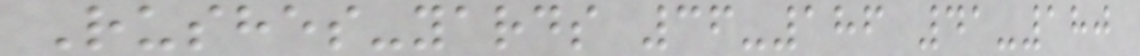Rushes-yards 36-186 41-180
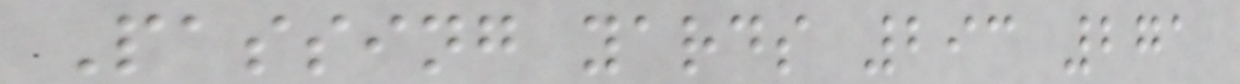Passing yards 293 271
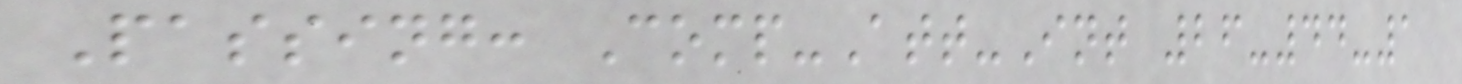Passing: Comp-Att-Int 26-44-1
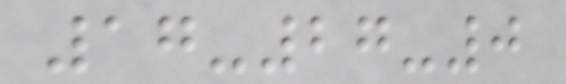17-27-0
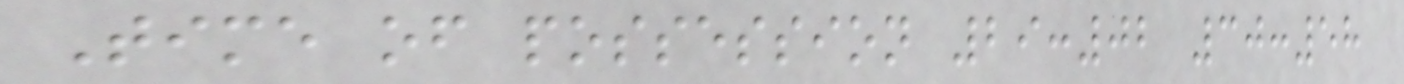Time of possession 29:02 30:58
